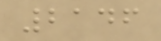2146
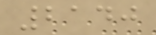2140
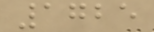1725
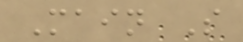Main S
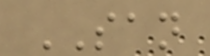SAN
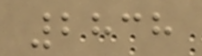2838
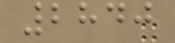2840
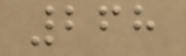268
